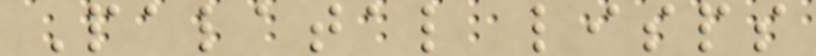Palatal lisps
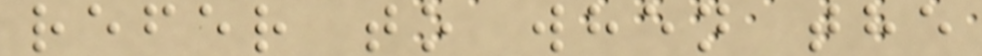refer to when the
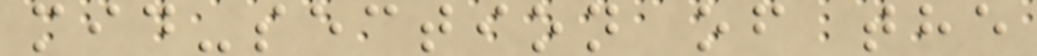mid-section of the
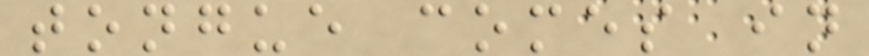tongue comes in
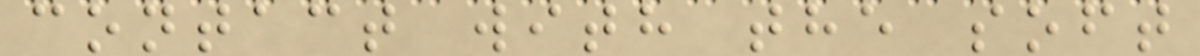contact with the soft
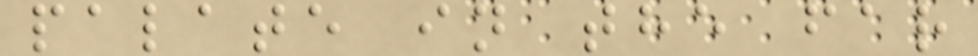palate in the far
